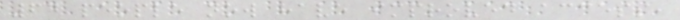64 people now have improved access,
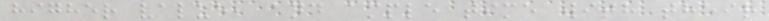higher value, and ample time with their
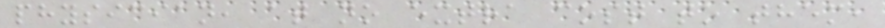physician, at no extra cost to them,
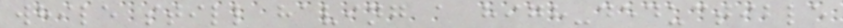while still having a high-deductible
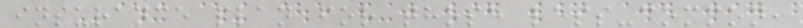insurance plan for those less-common,
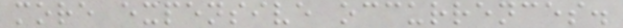more expensive occurrences.
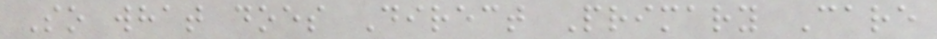So what does Direct Primary Care
